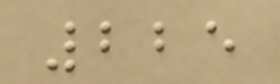225
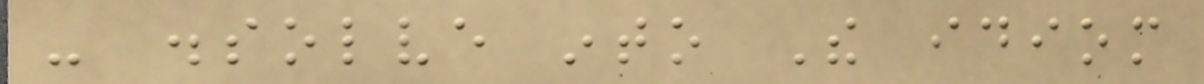- dissolve into The idiom
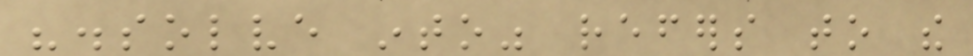"dissolve into" refers to the
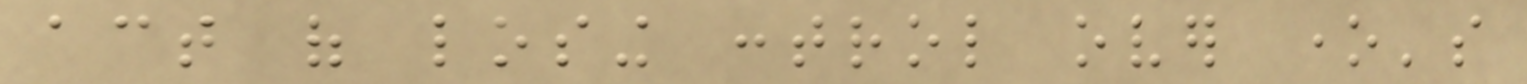act of losing control over one's
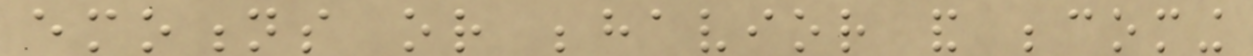emotions or behavior and becoming
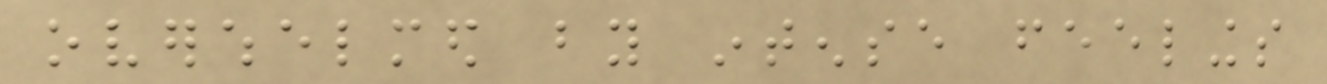overwhelmed by intense feelings
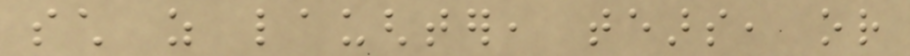such as laughter, tears, or
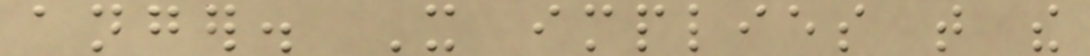anger. It implies that the
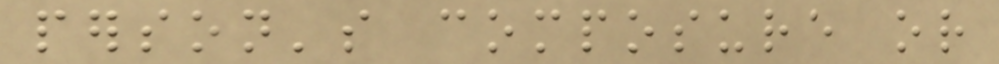person's composure or
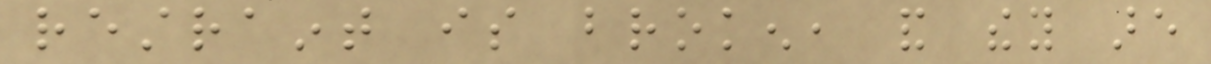restraint is broken, and they are
